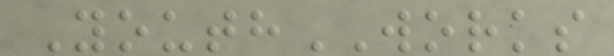YouthWORKS
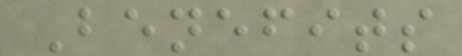Benefits
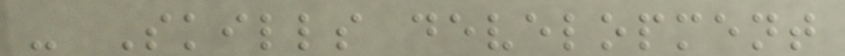- Skills development
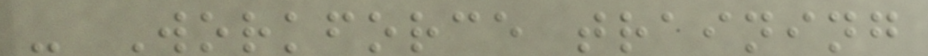- Workforce training
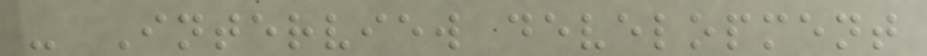- Interview development
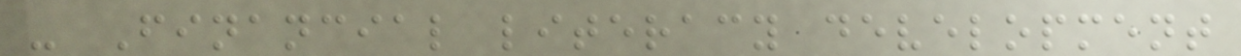- Financial literacy development
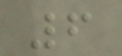6
